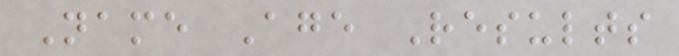Name Age Results
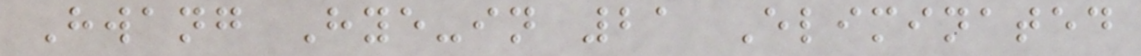Hwang Hye-in 21 Eliminated
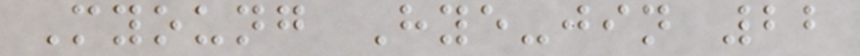Myoung Hye-jin 22
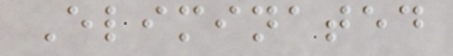Eliminated
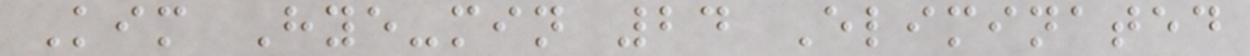Kim Hye-min 24 Eliminated
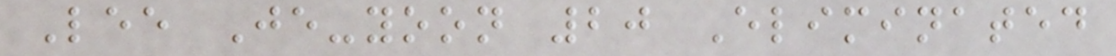Lee Je-yoon 20 Eliminated
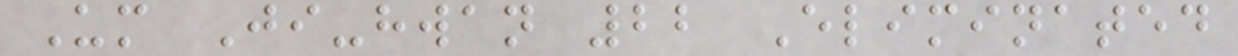Um Ji-hwan 22 Eliminated
